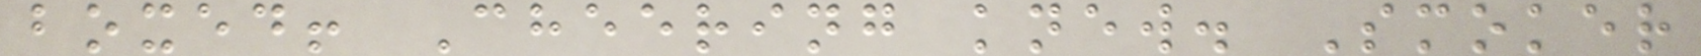boxed! Cheering knew. Smoker
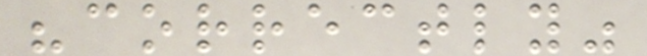"correctly"
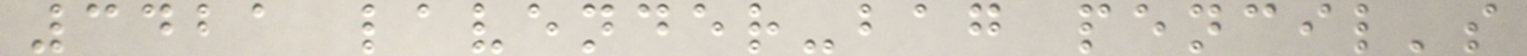3421 lavender-bag pencil's
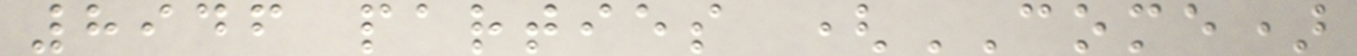8946 parties (COME)
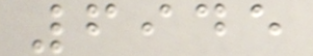6945
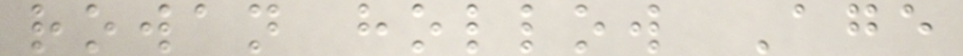rowan hollow Age
